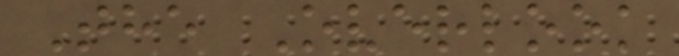The Overlook
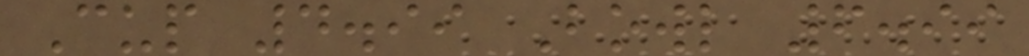Cup 4.99 Bowl 6.99
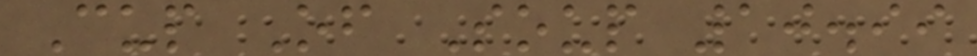Cup Of Soup 10.99
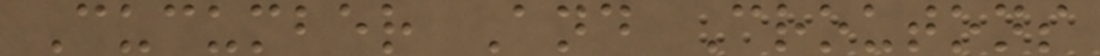Cucumber And Croutons
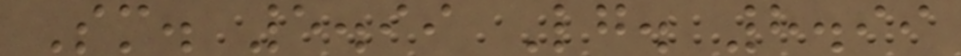Sm. 5.99 Lg. 8.99
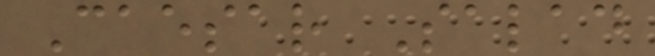Caesar Salad
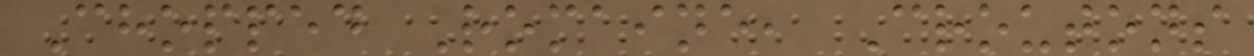Chopped Romaine, Croutons
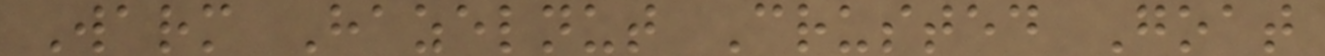Warm Hazelnut Crusted Goat
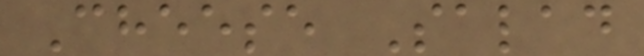Cheese Salad
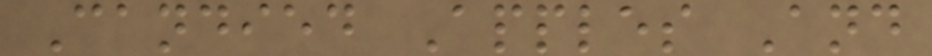Candied Apples And
